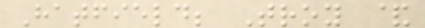Hatfield; Troy &
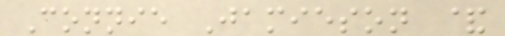Connie Jamieson &
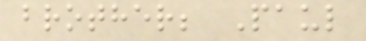brother; Paul
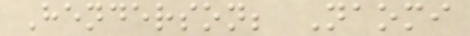Henderson; Naomi
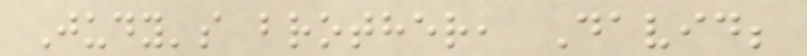Judy's brother, David;
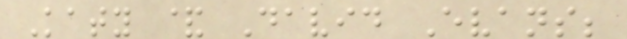Katy & David Evans;
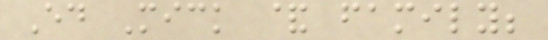Ed Mick & family;
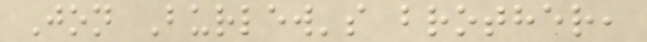Jon Burlew's brother,
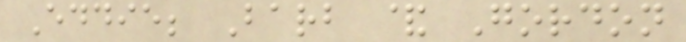Eddie; Barb & Gordon
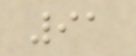91
